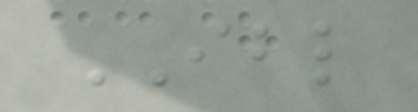IBL
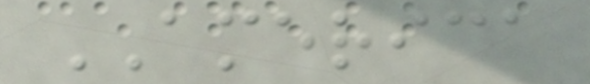AMERICA
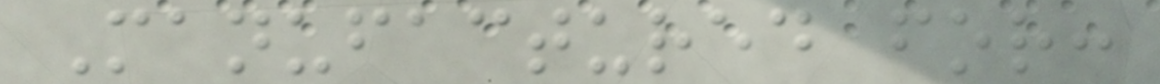Manufactured for:
